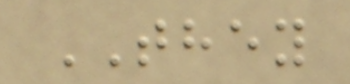THEY
